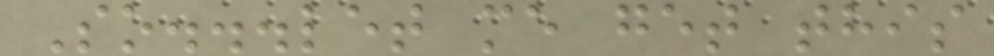So...let me get this
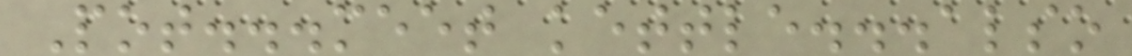Pot...meet kettle...also
